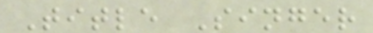Title Singer
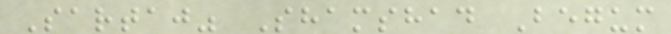Sartaj" Shamshad Begum
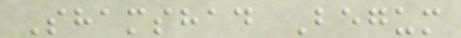Shamshad Begum
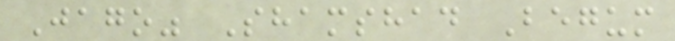Jago" Shamshad Begum
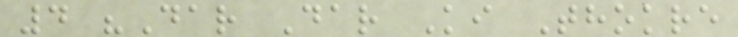4 "Dar Dar Ki Thokre
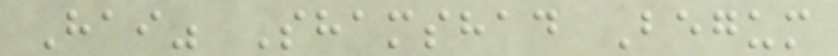Hai" Shamshad Begum
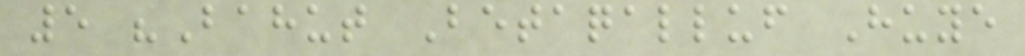5 "Bahut Betaqalluf Huye
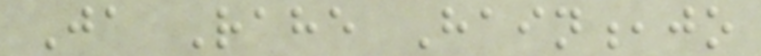Ja Rahe Hain,jo
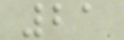21
